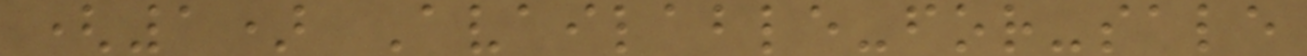(1) Available-for-sale
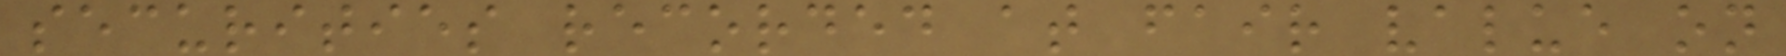securities recorded at fair value on
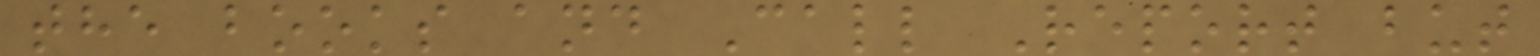the books and Call Report but
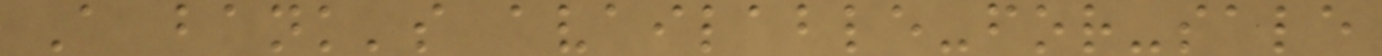A bank's available-for-sale
